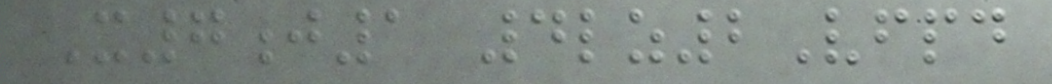X7j1 4lz2Vfpd
